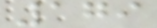179
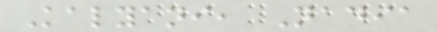Kalyani, Nadia
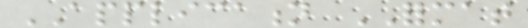APPLICATION FORMAT
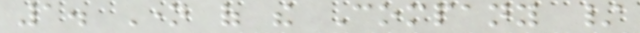1. Name of the Company /
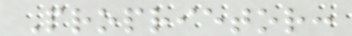Proprietor:
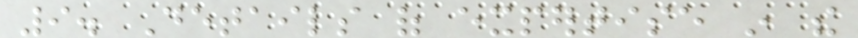9. Details of expertise in the
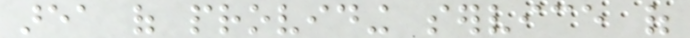area of providing service of
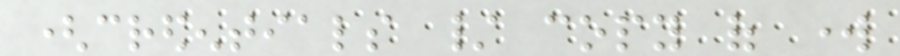(credentials / copy of work
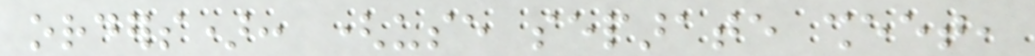orders): (use separate sheet,
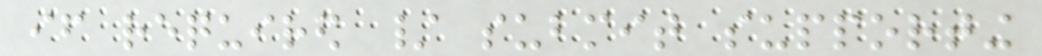if required / submit supporting
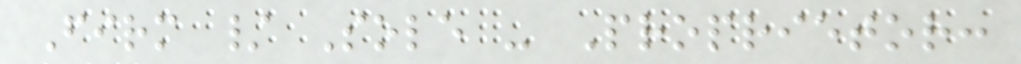Firm / Sole - Proprietor:
